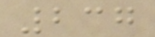237
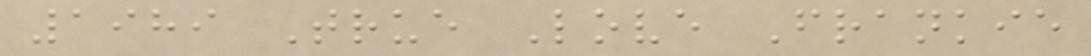1989 True Love Frankie
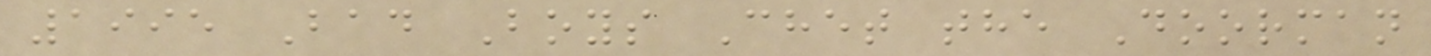1995 Bad Boys Chet the Doorman
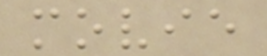movie
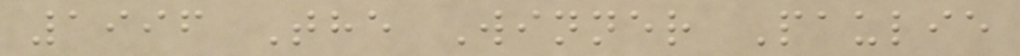1996 The Winner Paulie
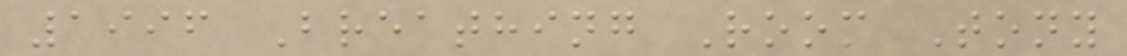1996 Breathing Room Tony
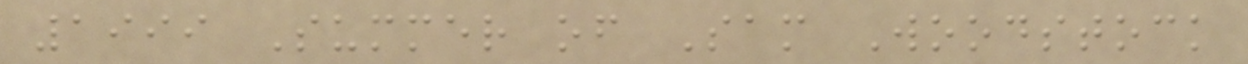1999 Summer of Sam Woodstock
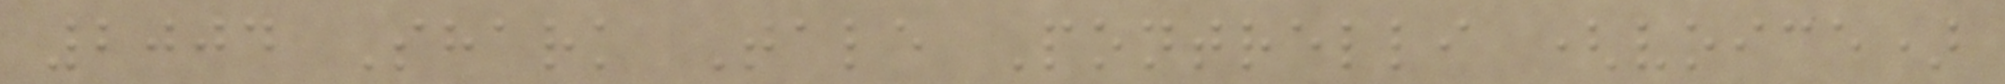2004 Shark Tale Pontrelli (voice)
